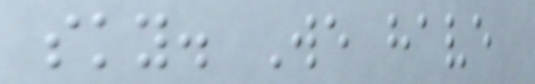sky. We have
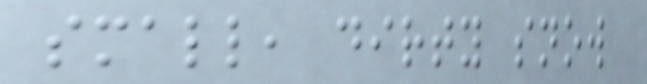small, dirty snow
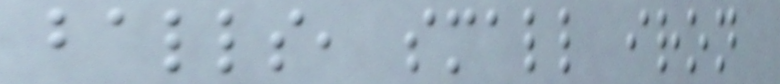balls, small iron
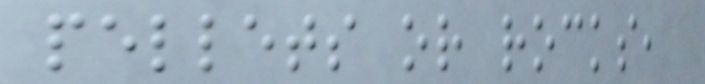pellets or rocks,
